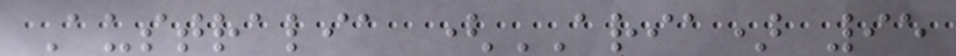Australia (ARIA) 95
